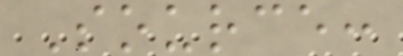Source:
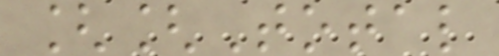[[Total
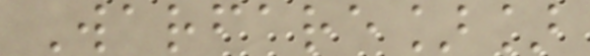Warfare]]
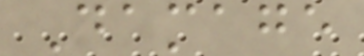Damage
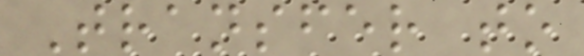Transfer to
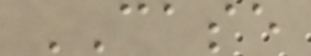CASE
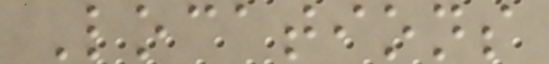Locations
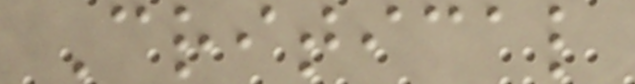Critical
